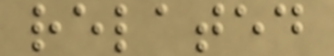related
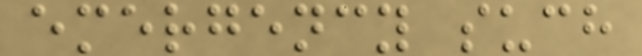emergency such
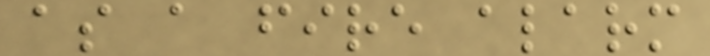as a fire alarm
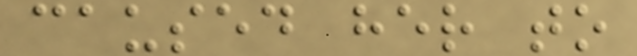caused her to
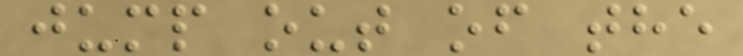jump out of the
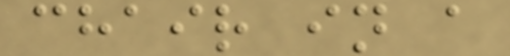chair in a
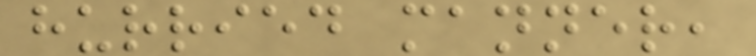hurried manner,
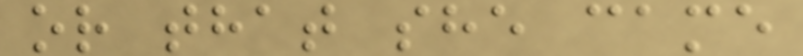or that she came
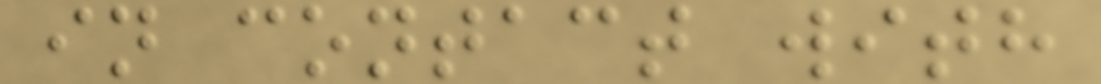in contact with
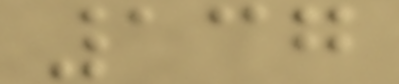137
